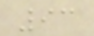93
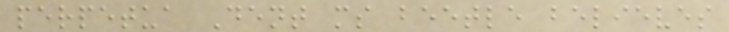perpetua Dent ms beetle believes
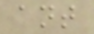ant
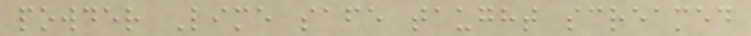powder Lime safe taught screamed
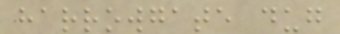harrowgate dug
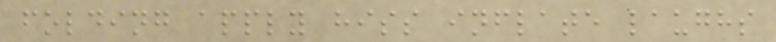folding apply hiss inflate laughs
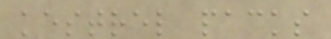kestrel packs
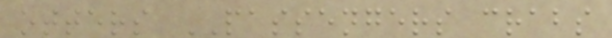otters PASSENGERS crabs
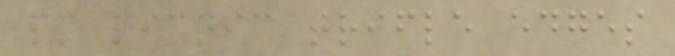pm picnic trifle edges
